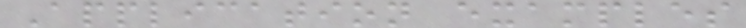Application examples
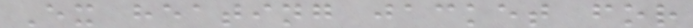Ex heating jacket for
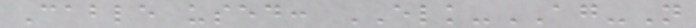Cable used: ELK-AG-N
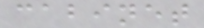cabinet
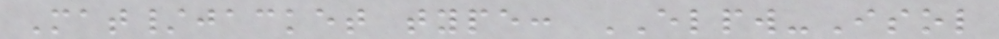Mat/jacket type: ELPW-Isol
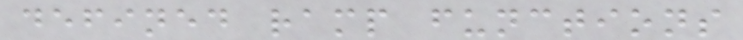defined ramp functions
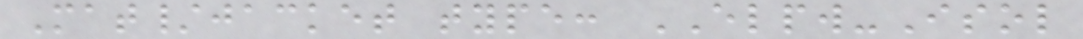Mat/jacket type: ELPW-Isol
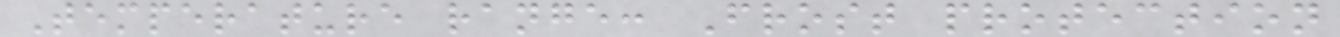Temperature range: Frost protection
